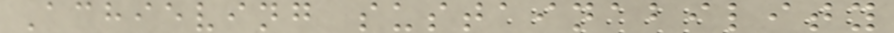Achieving sustainability
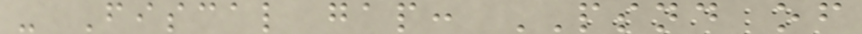- Fiscal gap: PSND of
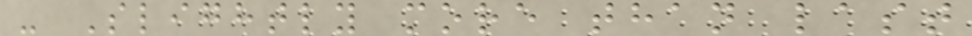- Slightly more than last
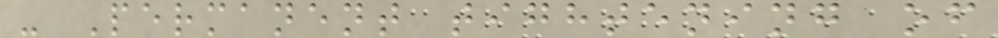- Permanent tightening of
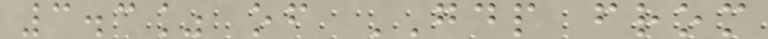3.3% of GDP from
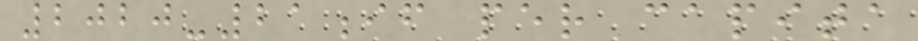2020-21if per capita
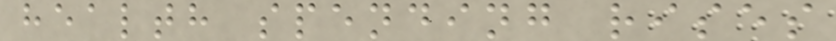health spending rises
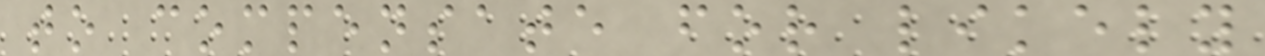to compensate for likely
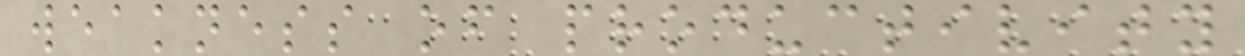weakness of productivity
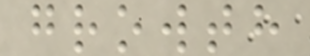growth
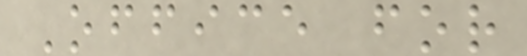Office for
